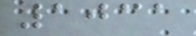1031
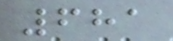681
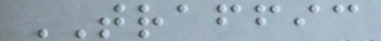TRAFFIC
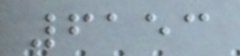6153
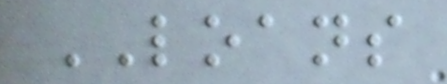LOANS
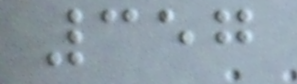357
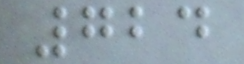724
